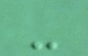-
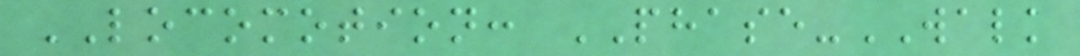LOCOMOTION: PHASE-WALK
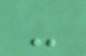-
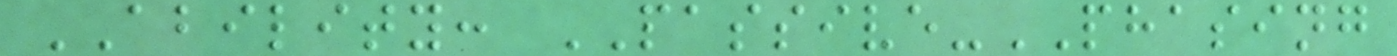ABILITY: PASSIVE-PHASING
